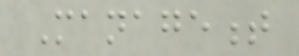Management
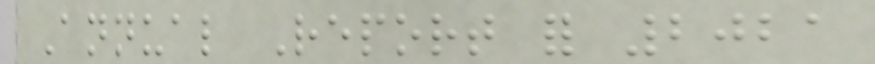Annual Report for 2021
